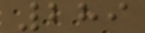289
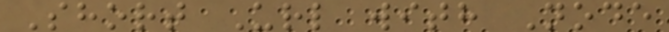Short Url with Node
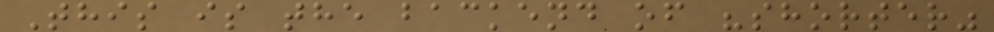This is the backend of "shorter"
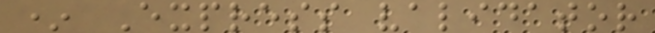* Express validator
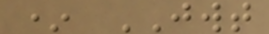* JWT
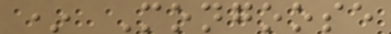* Mongoose
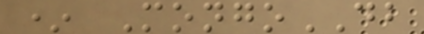* MongoDB
